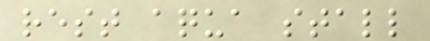rest aqua stall
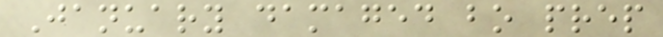January damaged bo prep
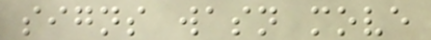signs wasn move
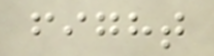fight
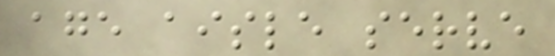age aisle serve
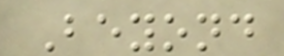Beyond
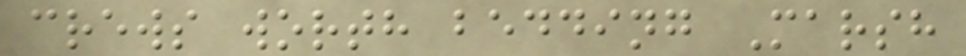crews worth bedding Marsh
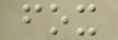fox
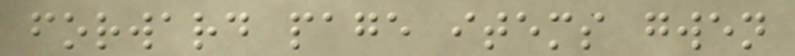forward page items gwen
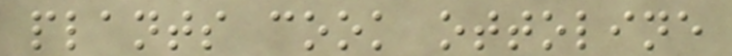plants cook ottoline
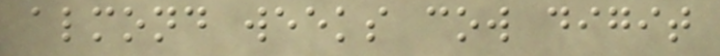almond weeks cow digit
